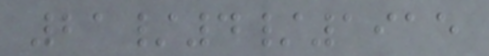21/4/1915
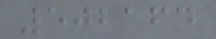502164
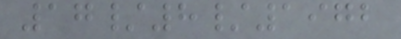17/8/1972
